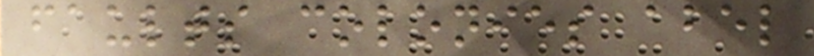faults colonies abel
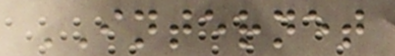INTERNET
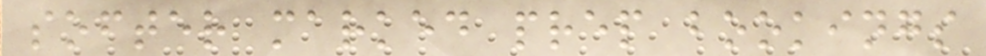softer marked prep bookings
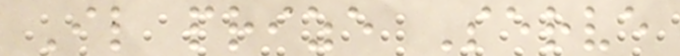Il prize Serve
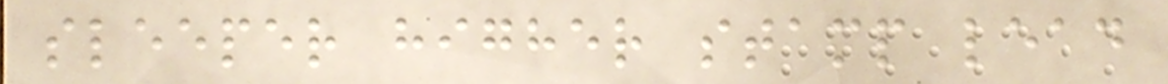sleeper higher stamp lead
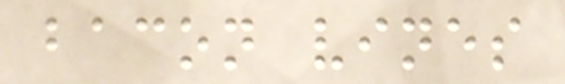bacon vines
